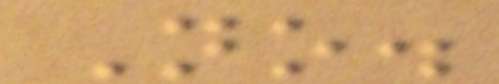No.
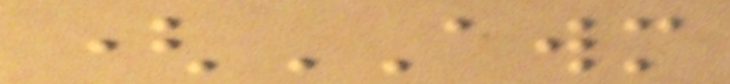(AWM
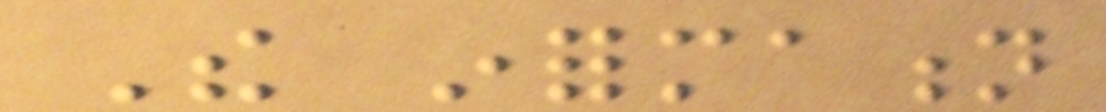The information
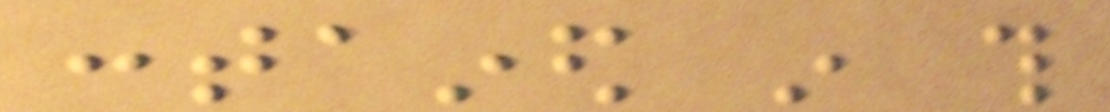contained in this
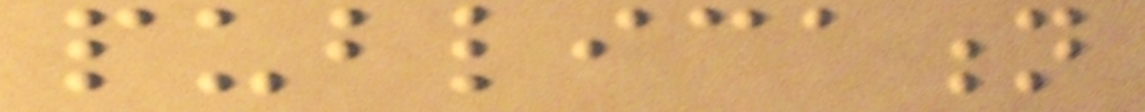publication
